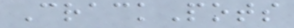CrackPots
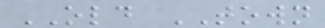OLD TOWN
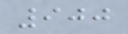900
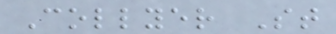Collyer St
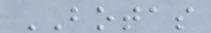BOTAS
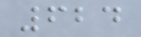624
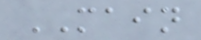MAIN
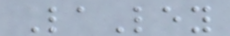LaLey
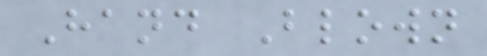Hand Blown
